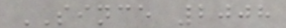SINCE 2008
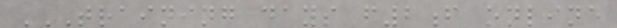TRAINING DAYS F2F ONLINE
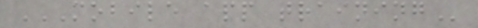MOBILE APP TRAINING
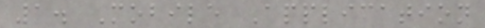1. Mobile Application
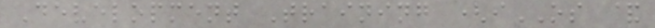Development Training (iOS &
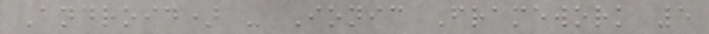Android) - Ionic Framework 5
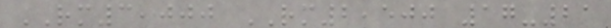RM3,000 RM2,500 17-21
